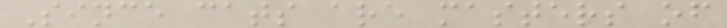Since cats are masters of
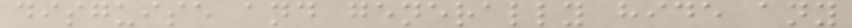disguise and generally hide any
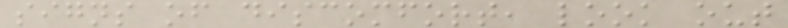signs of discomfort, look out
